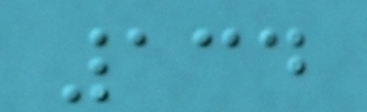134
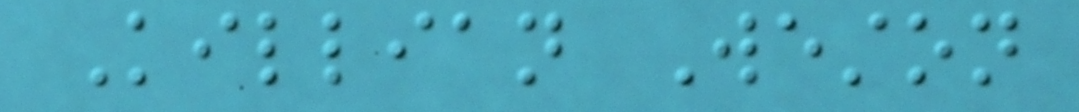Killian Weston
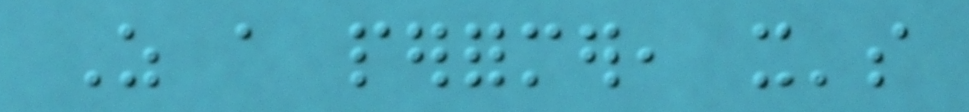As a performer, it's
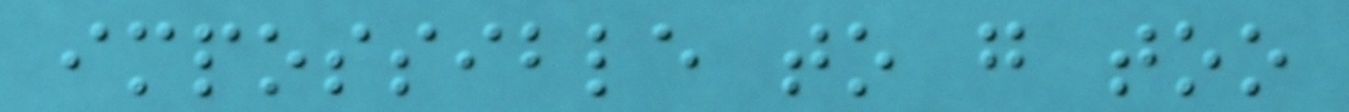impossible to go too
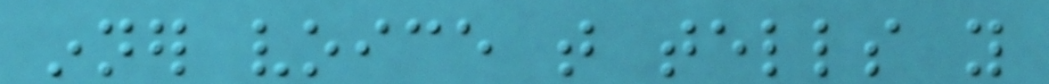inner voice that tells you
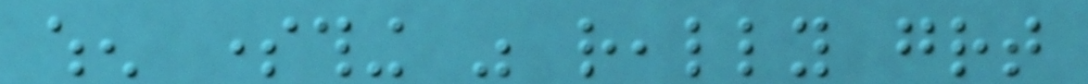when something was really great
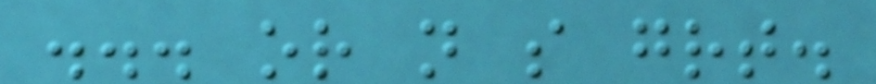... or not so great.
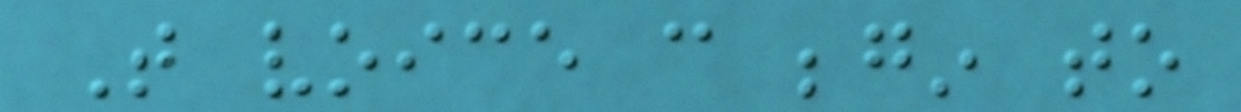That voice can begin to
